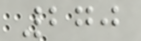270
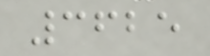3625
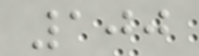100
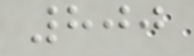800
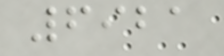6921
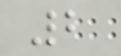2
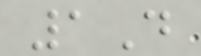1D
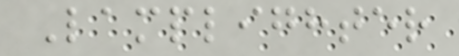Lamplighter
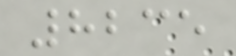8235
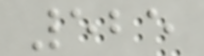525
